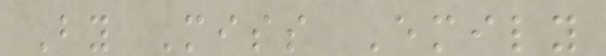By Miss Emily
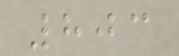803
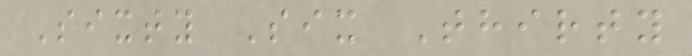Sixty Six Thirty
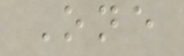One
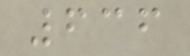636
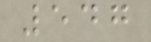547
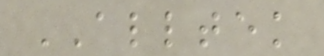ALLTEK
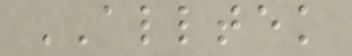ALLTEK
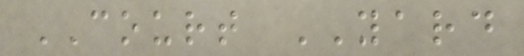COURT YARD
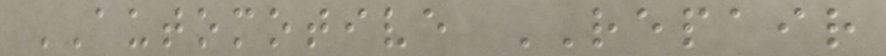AUTOMOTIVE REPAIR
